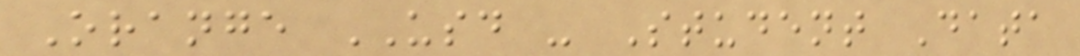Orange USD - Student Data
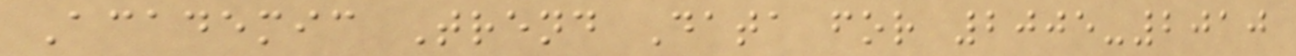Academic Trend Data for 2005-2010
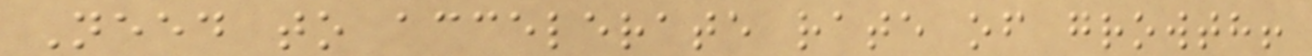Need to accelerate rate of growth!
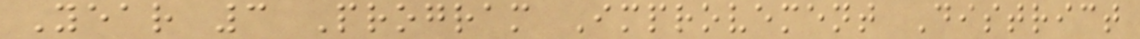Year 3 Program Improvement District
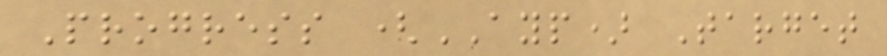Progress (AYP) Target
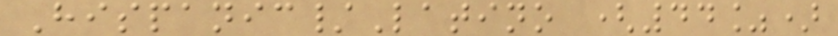Hispanic/Latino (44%)
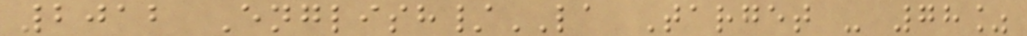2012 English/LA Target - 78%
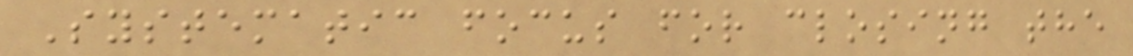Systematic focus for closing the
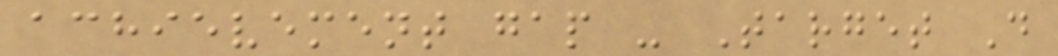achievement gap - Target D
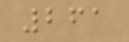261
